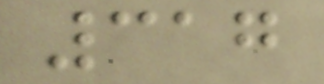317
